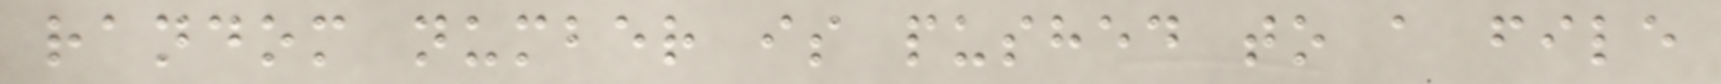random number is pushed to a file
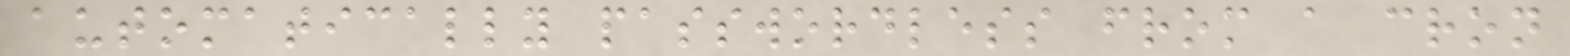automatically passwordless from a cron
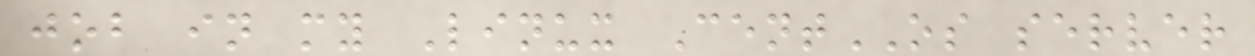job in my Linux CentOS server
